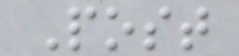Post
